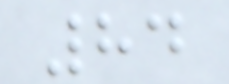84
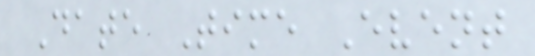Date Time Event
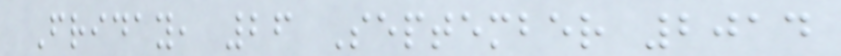Friday, 26 September 2014
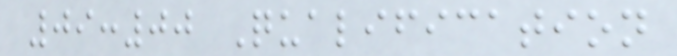09:00 Qualification
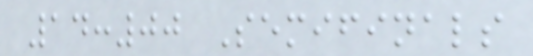14:00 Semifinals
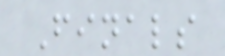Finals
